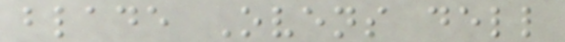blade Ovens dell
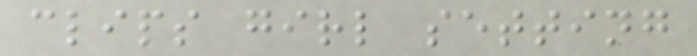clips girl setting
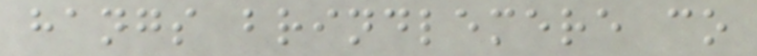hangs brindlemere co
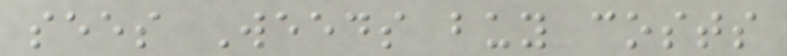sees Weeds buy costs
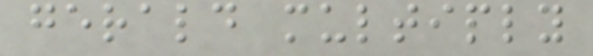gerald multiply
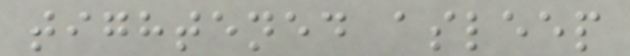tightened asleep
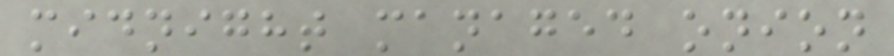midnight managed onion
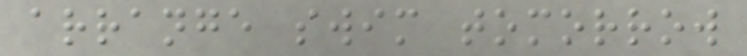arrange swim tomorrow
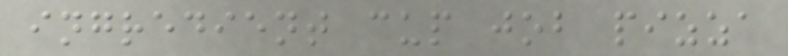ingredient cup job pizza
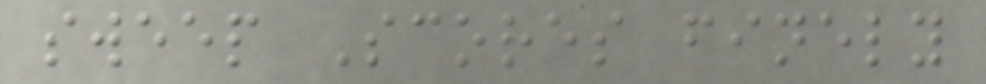sweep Scores finely
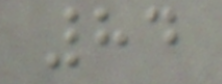84
